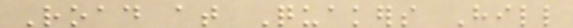Road at Quakers Hill
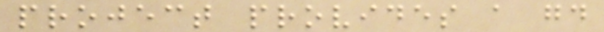project provides a good
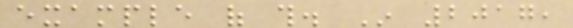example of this. In 2017,
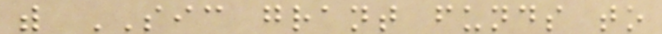with SIC grant funds to
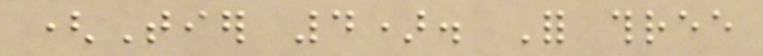(Tier 4). For three
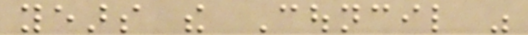years the Council was
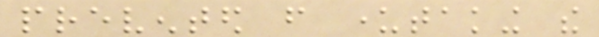prevented from undertaking the
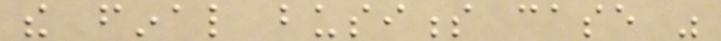the final business case was
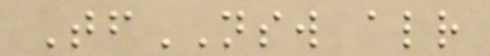TfNSW already
